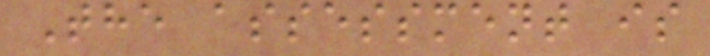The assessment is
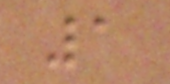1
